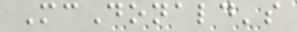McDonald's
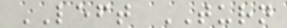LEFT TURN
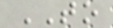TO
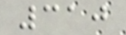310
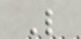L
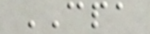CPA
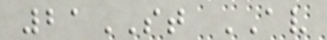21ST AV
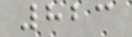823
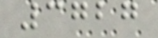3727
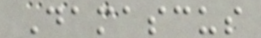Damascus
